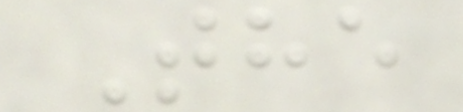The
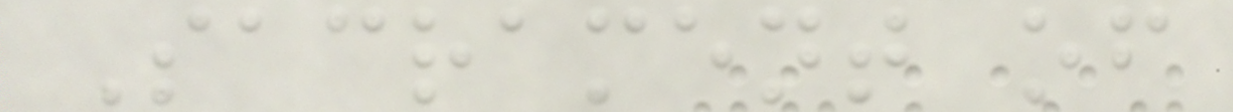Sacrament of
